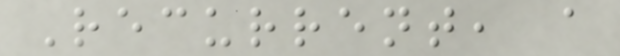Recurrent, a
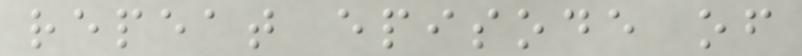repeat episode of
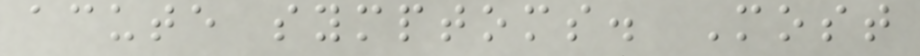acute symptoms. Most
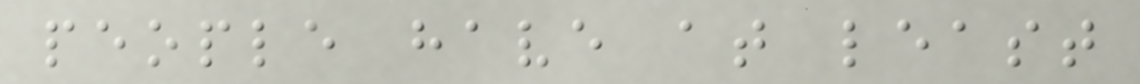people have at least
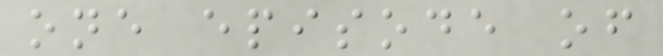one episode of
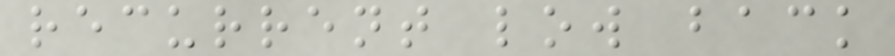recurrent low back
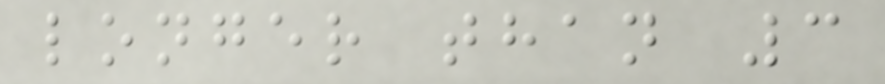longer than 3
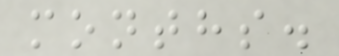months.
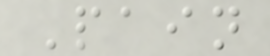Pain
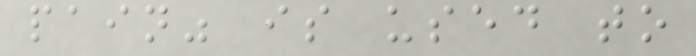pain" is used to
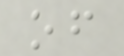of
